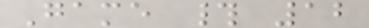Game # 12
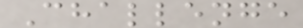Challenge
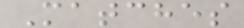Matches
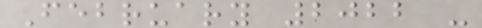February 2022 -
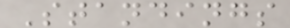Standings
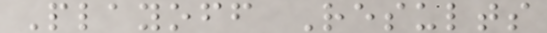Playoff Results
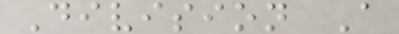Division A
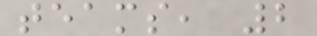teams, 2
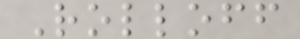Rolloff
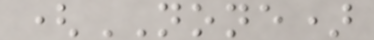(NONE)
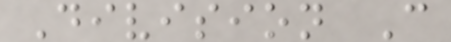Division C
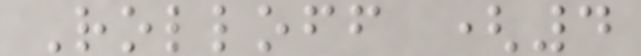Rolloff (4
